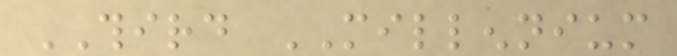THIRD MILLENNIUM
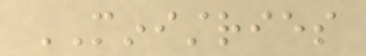MINISTRIES
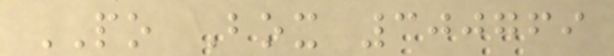PO Box 300769
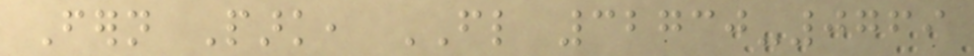Fern Park, FL 32730-0769
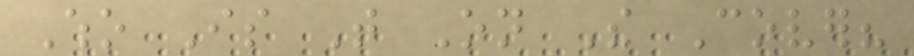Who Is That On The Cover?
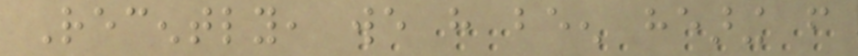Recently, we have been hearing from
